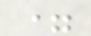=
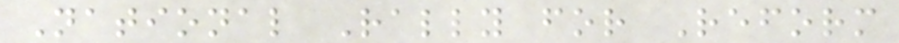National Rally for Reform
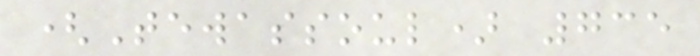(Tewassoul) 735
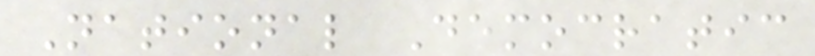National Democratic
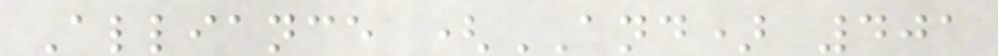Alliance (AND) 401
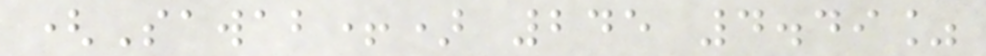(Sawab+) 245 4.49%
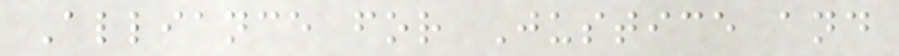Alliance for Justice and
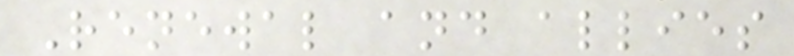Renewal and allies
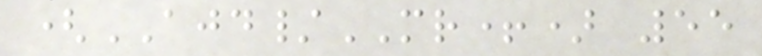(AJD/MR+) 55
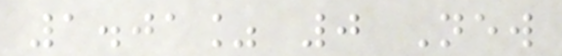1.01% 0 New
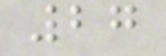27
